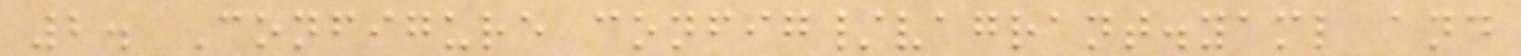2. Configure config/vagrant.yaml and
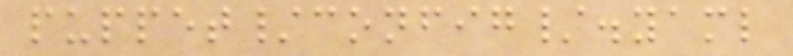puppet/config/.yaml
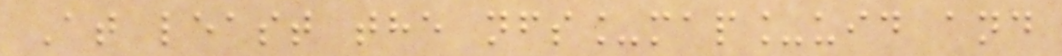At least the nfs_map_uid and
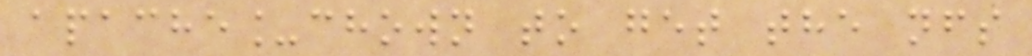apache_chown to get the nfs
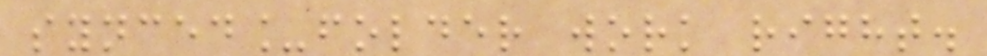synced_folder work right.
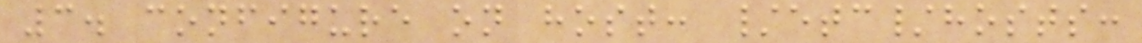3. configure on host: /etc/hosts:
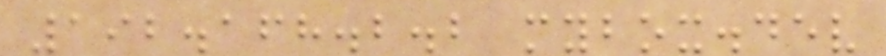192.168.2.2 mybox.dev
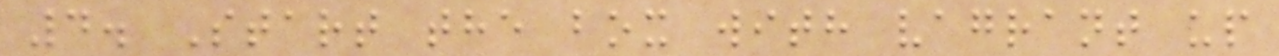4. Start the box with vagrant up
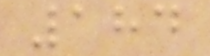184
